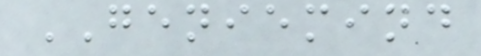GENIEMIND
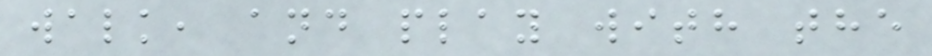walk, and play with the
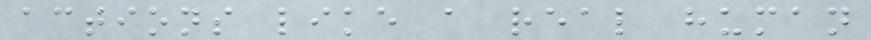actions like a real human
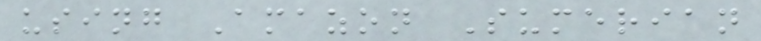using Amazon Sumerian
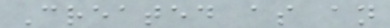Created as an
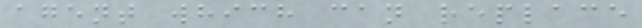agent which can replace
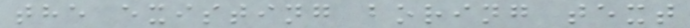the existing boring text
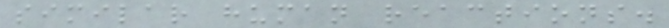similar human reactions.
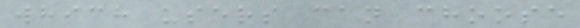which users can choose
